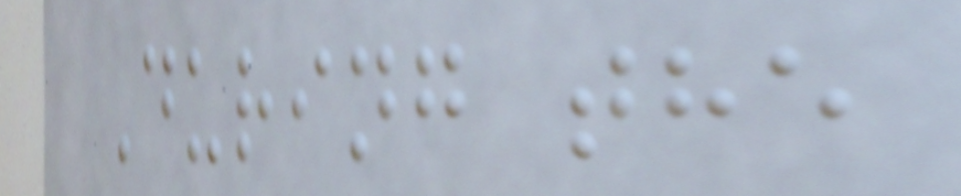During the
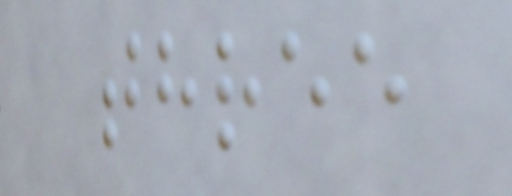three
